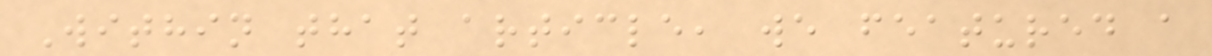Within that article, we featured a
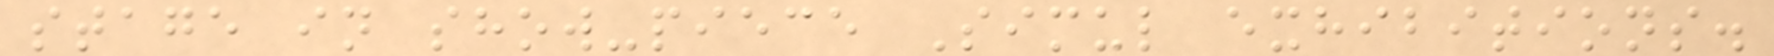stage in show-piece Simul exhibitions.
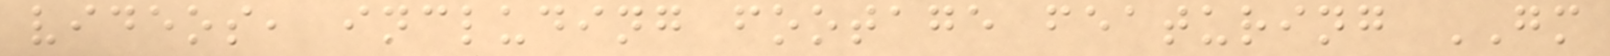videos, including footage featuring GM
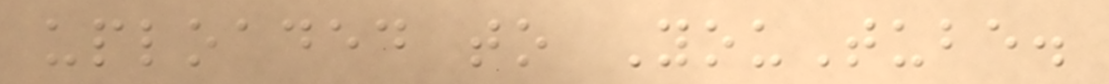uploaded to YouTube.
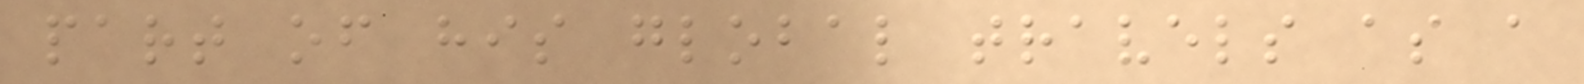part of his global travels as a
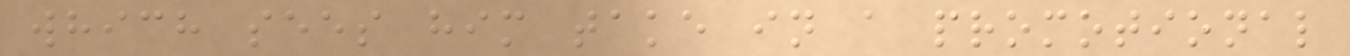which sees him take in a promotional
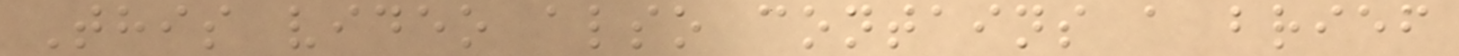This video also contains a brief
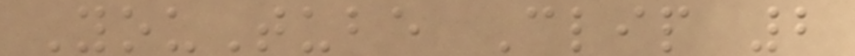YouTube Clip 2
